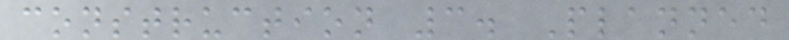construction 3. Planned
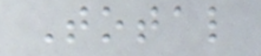Total
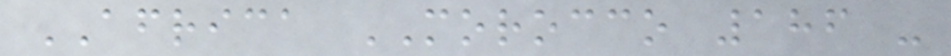AFRICA MOROCCO 186 -
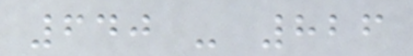640 - 826
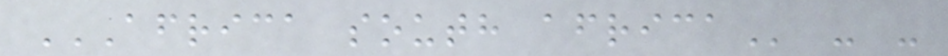AFRICA SOUTH AFRICA - -
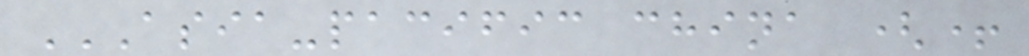ASIA-PACIFIC CHINA (+
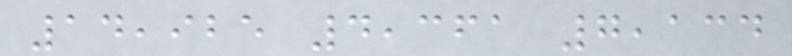14,925 4,361 7,134
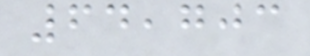64,703
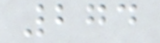274
